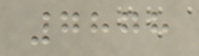7878
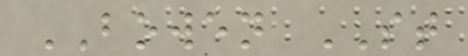BOWEN ST
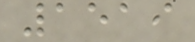1519
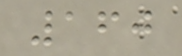160
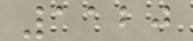1120
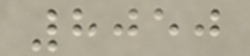8050
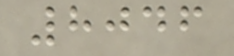8046
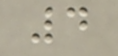4
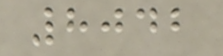8042
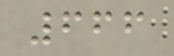666
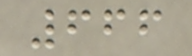666
